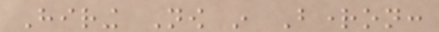Hiring Now in Brighton:
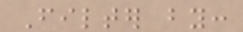Filter by:
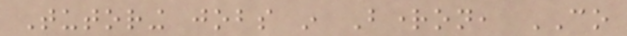Tutoring jobs in Brighton, CO
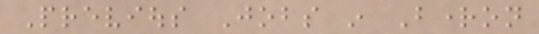Previous Jobs in Brighton
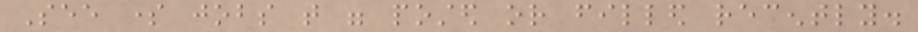See some jobs that were posted or filled recently.
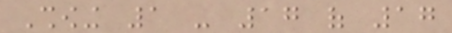Showing 1 - 17 of 17
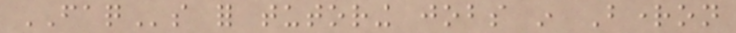FAQs for tutoring jobs in Brighton
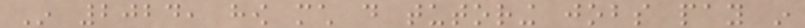In 2024, how much do tutoring jobs pay in
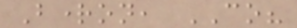Brighton, CO?
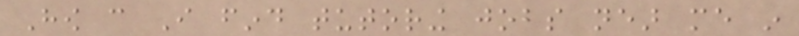How can I find tutoring jobs near me in
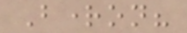Brighton?
